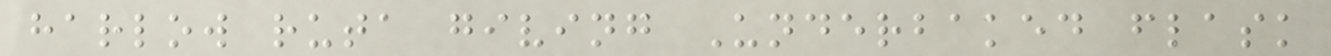harlow ruta giving Underbaked flask
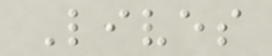Lives
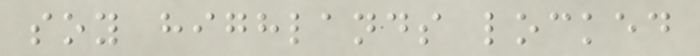soy highlands locked
